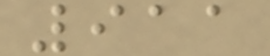911
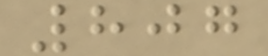807
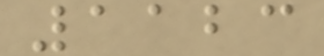1123
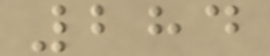284
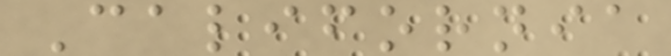California
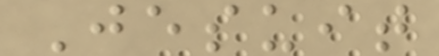Jesuit
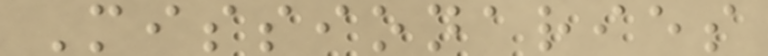Missionaries
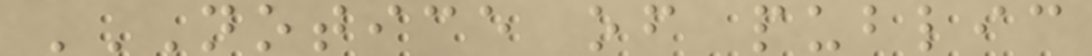NOTICE OF PUBLIC
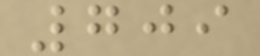709
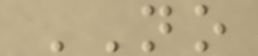NO
